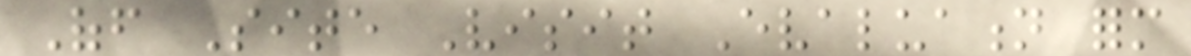Off Site Visit Evaluation form
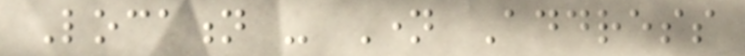Location - Name Address
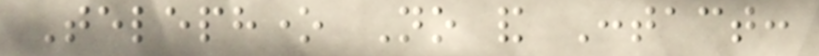Telephone No and Contact:
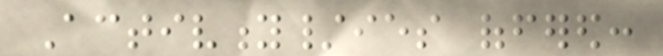Activity/ies offered:
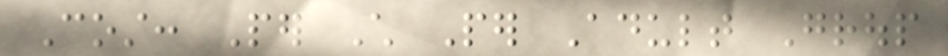Cost: Per Child Per Adult Group
